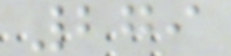279
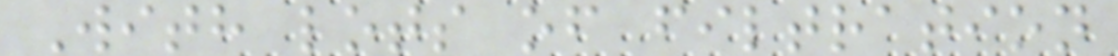With lots of filtration
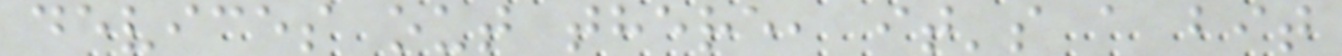devices out there, it's a bit
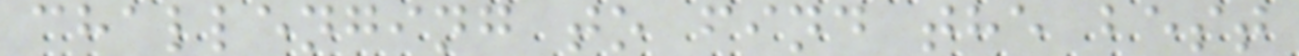challenging to find the best
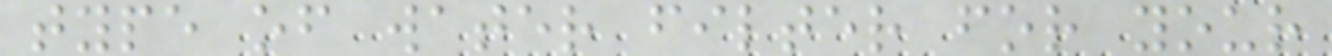type of water filter for your
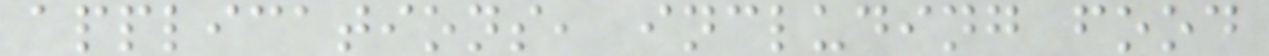applications, including food
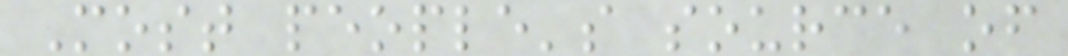Most people's source of
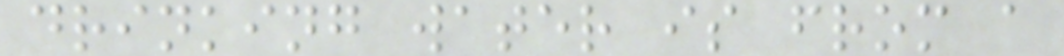drinking water is from a
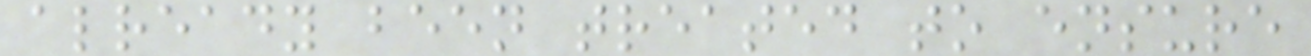already been treated to ensure
